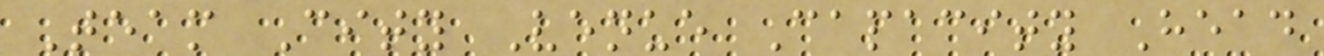Team City Venue Capacity Head
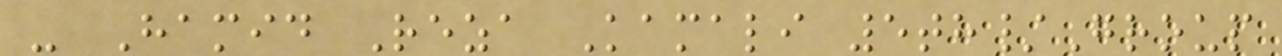- Hamid Reza Kamali 5th/Group
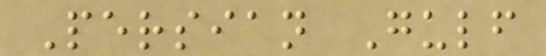Persian Gulf
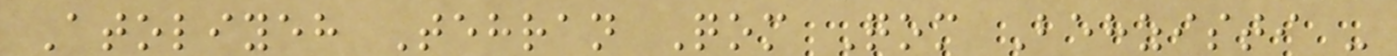Atoliyeh Tehran Qom Qom Behzisti -
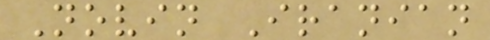Novin Iranian
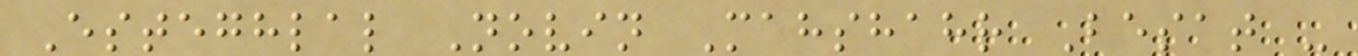Esteghlal Novin Mahshahr Besat -
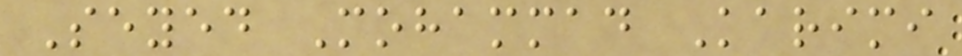Seyed Mohammad Karimi
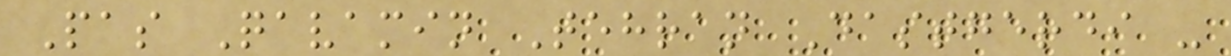Pas Qavamin Tehran Dastgerdi -
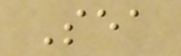Sea
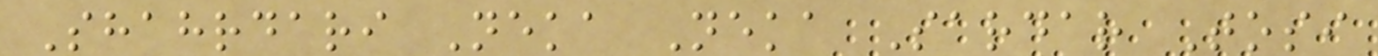Shahrdari Neka Neka Sardar Tosi
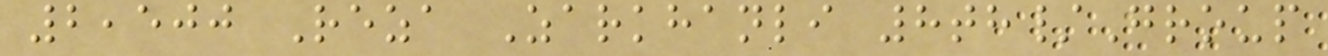2,500 Reza Zarkhanli 8th/Group
